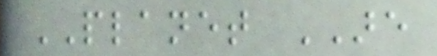PLANET ARE
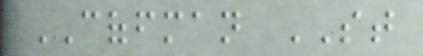COFFMAN ST
